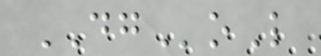DGoL
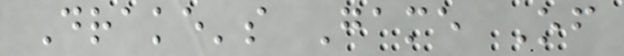Drake's Game Of
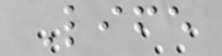Life
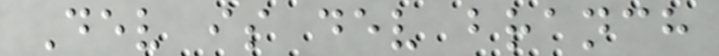Dev is dev branch
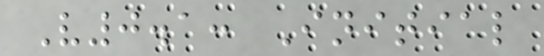V0.1: Initial
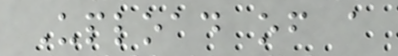Upload of a
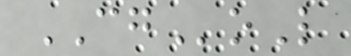CGoL
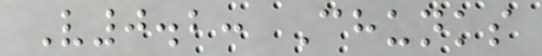V0.2: Chunks
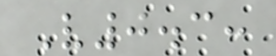V0.3:
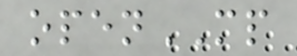openMP
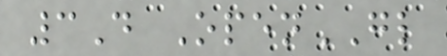3D OpenGL
